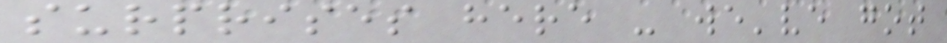surprises here - we've got
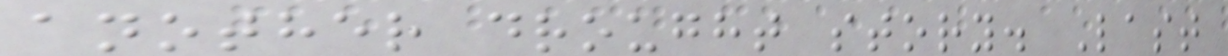another drought story. Last
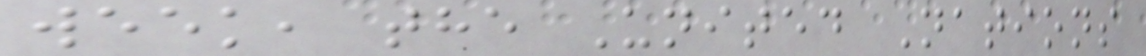week, the United Nations
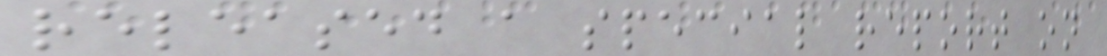released a special report on
